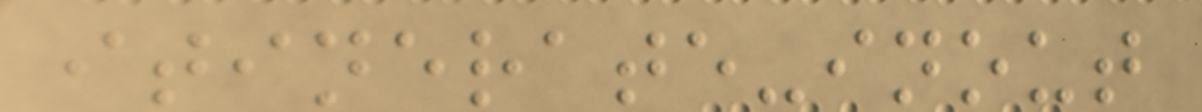itinerate-inout
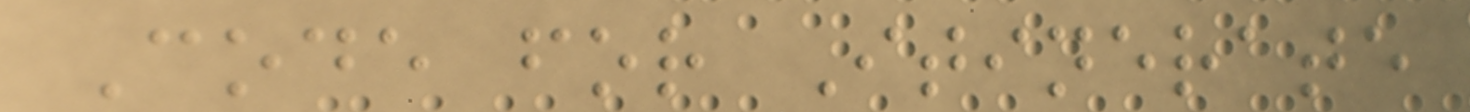Code for Itinerate
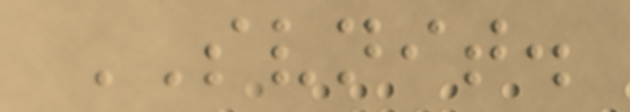SVNIT.
